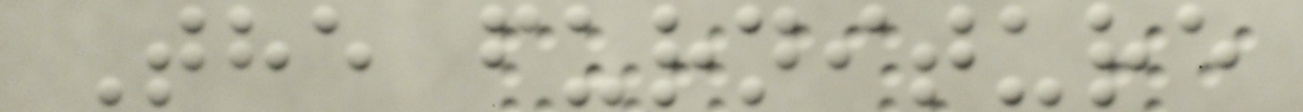The furniture
